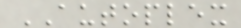AUTOPLEX
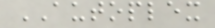AUTOPLEX
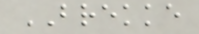BREKKE
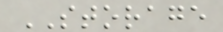STORAGE
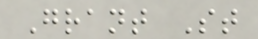Grant St
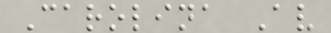Carolina Av
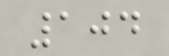104
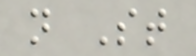n St
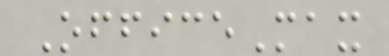OfficeMax
